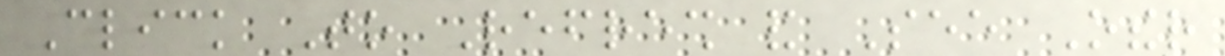Click To Refresh and See Other
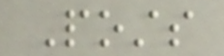Posts
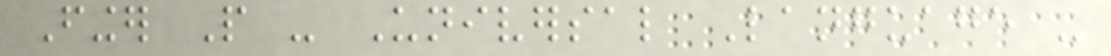Finger People - Universal Language -
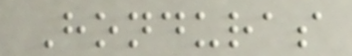Honduras
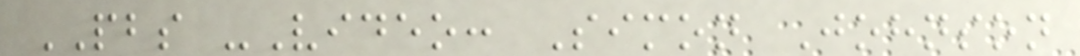PBS -Video: Simon Johnson
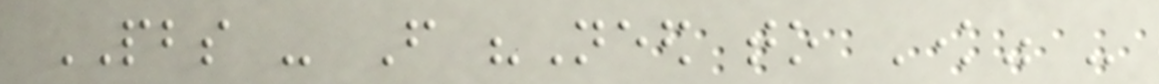PBS - From "Need to Know" -
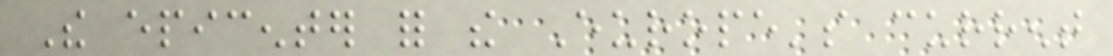The epicenter for the Europe's current
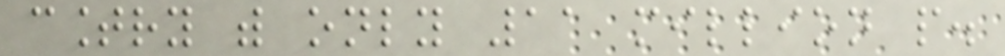country with only 11 million people.
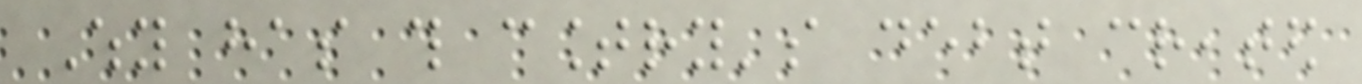Why has this country's debt created
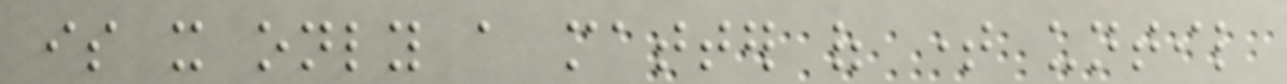is it only a matter of time until
